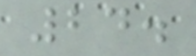24.
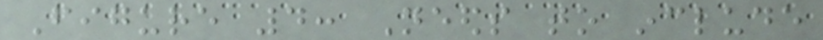Figure 4: Needs to include
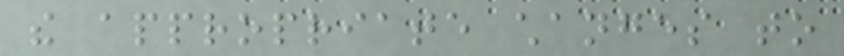the appropriate changes to
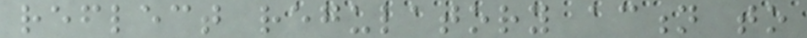reflect regulatory action to
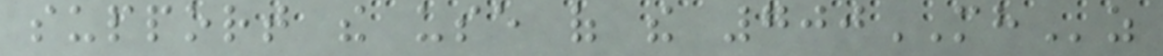support the use of the 700MHz
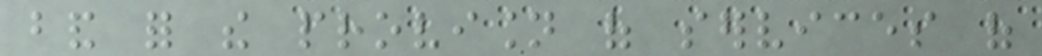band for the provision of services of
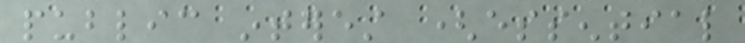public interest (essential
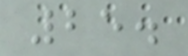25.
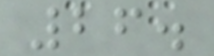26.
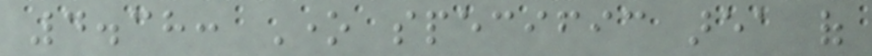4.38: One specific area of
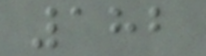182
